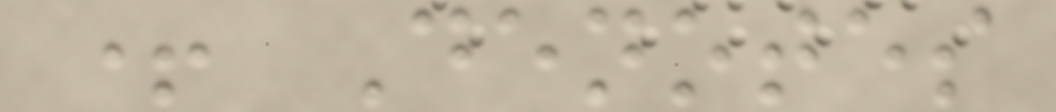+ Denotes
